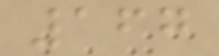167
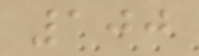100
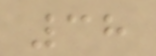38
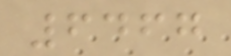6467
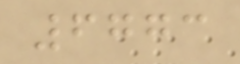6773
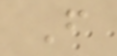F
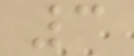3
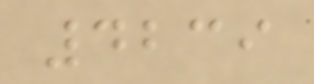4239
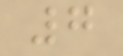7
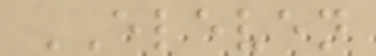ELEVEN
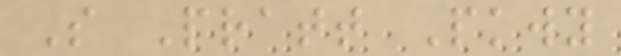S Pratt Pkwy
